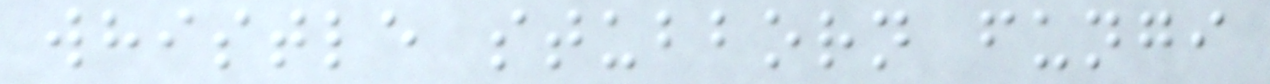whistle stubborn fungi
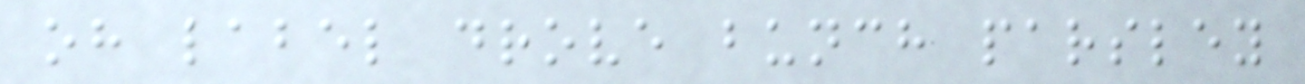oh label drove bunch parsley
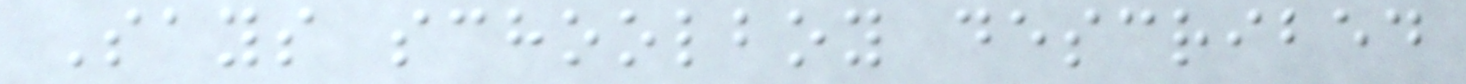Says schoolboy described
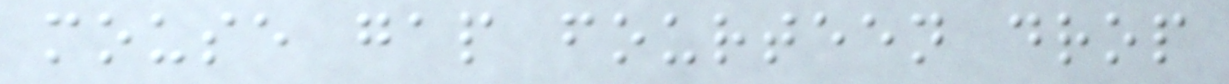mouse gap fourteen drop
